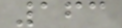163
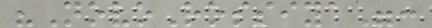"NovoRossiya":
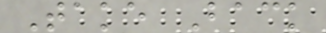Take Back
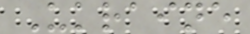Ukraine
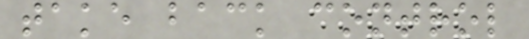take back control
